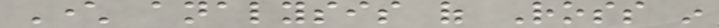Character analysis of Ross in
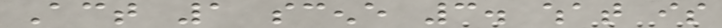Act 1 scene 3. what is
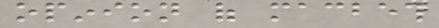opinion of macbeth
